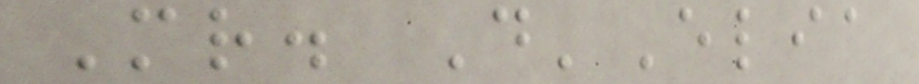Mr. D'Elia
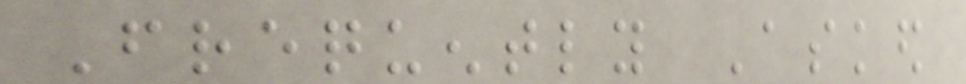Frequently Asked
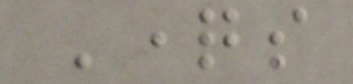Questions
